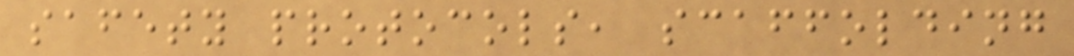safety protocols, scaffolding
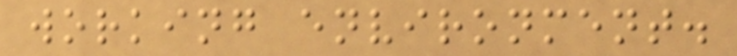working environment.
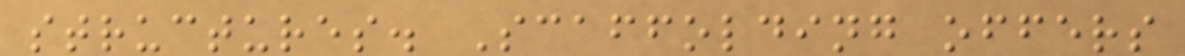structures. Scaffolding offers
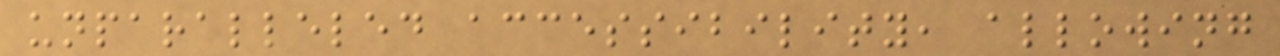unparalleled accessibility, allowing
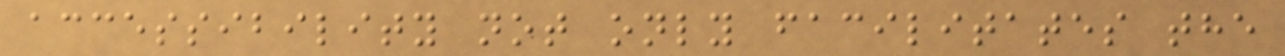accessibility not only facilitates the
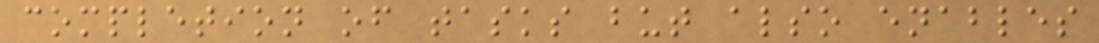completion of tasks but also enables
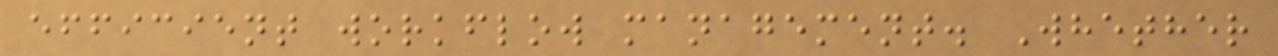efficient workflow management. Whether
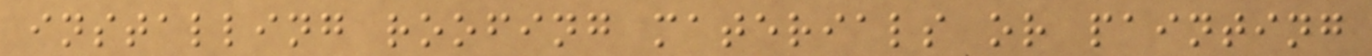installing roofing materials or painting
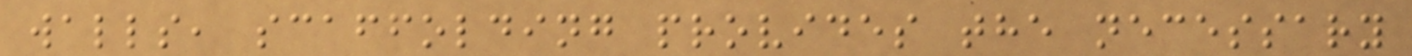walls, scaffolding provides the necessary
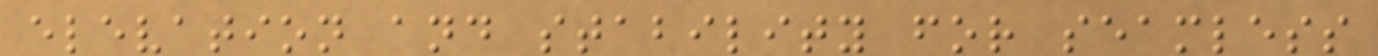elevation and stability for seamless
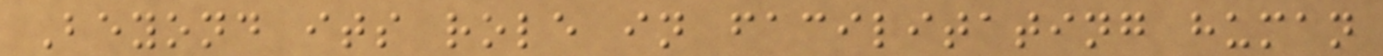Beyond its role in facilitating human
